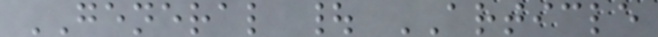GENERAL | ARTICLE
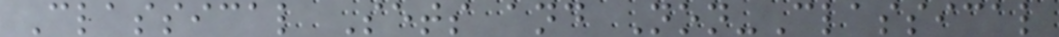Classical Sets and Non-Classical
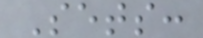Sets:
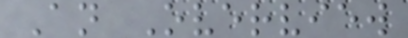An Overview
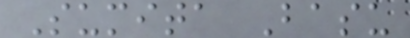Sumita Basu
